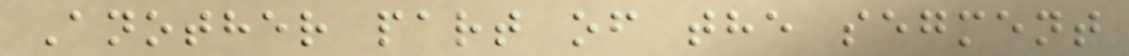Another part of the segment
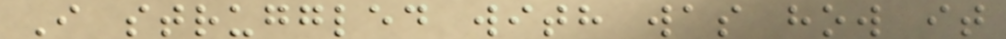I struggled with was how it
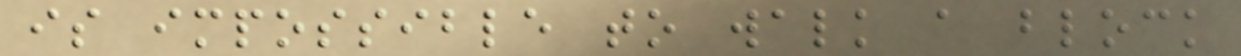is impossible to walk a block
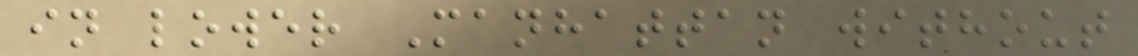in lower Manhattan without
